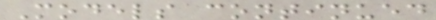Models continued
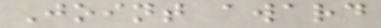Joint award
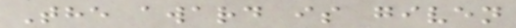The award is given
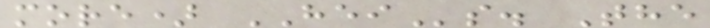more) HEIs. The
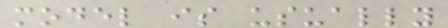model is usually
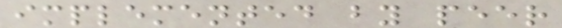implemented by peer
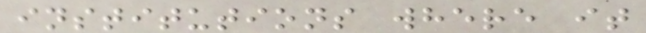institutions where it
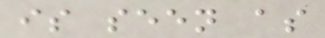is seen as
